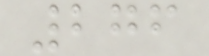276
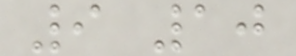9 10
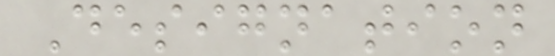Designation
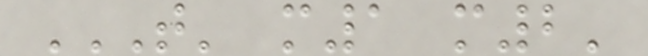T' M1 M2'
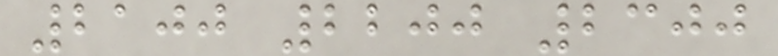2100 2200 2300
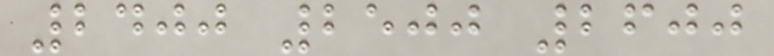2400 2500 2600
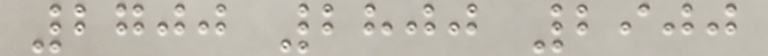2700 2800 2900
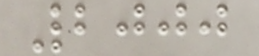2000
